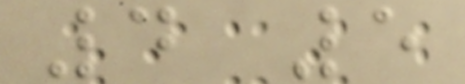4 5
